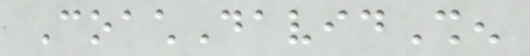CoachDavidShen
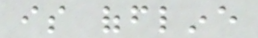is offline
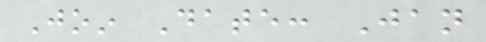Join Date: Jan
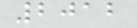2012
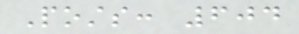Posts: 604
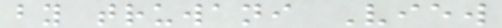by truwani View
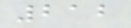212
